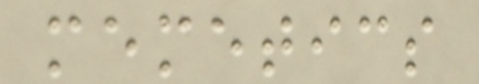memetics
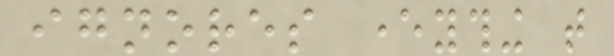ignores everything that
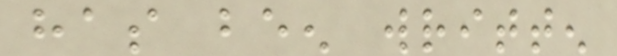has been written
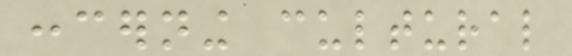concerning cultural
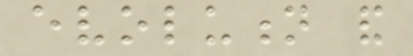evolution and
